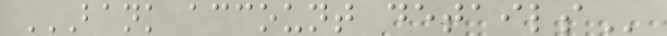BANK ACCOUNT DETAILS
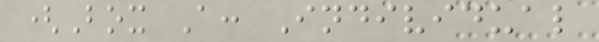(Box A: Individual
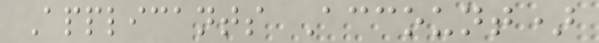Applicants Account)
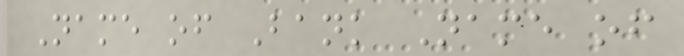Name of Bank Name of
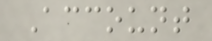Account
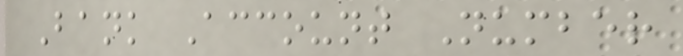Bank Account Number
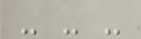- - -
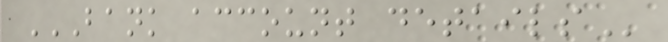BANK ACCOUNT DETAILS
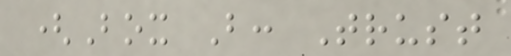(Box B: Trust
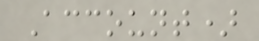Account)
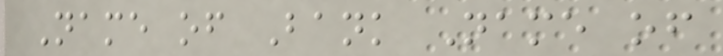Name of Bank Name of
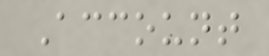Account
